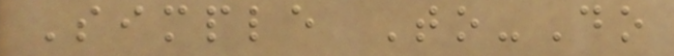Simple To-Do
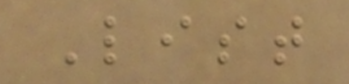List
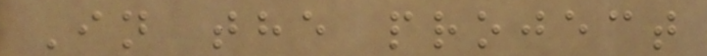In the project
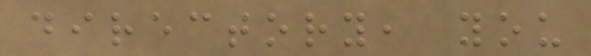directory, you
